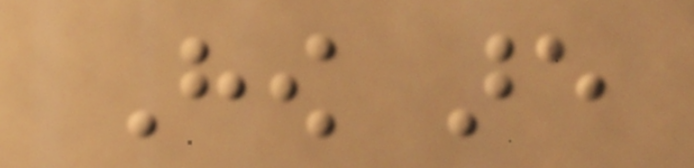How are
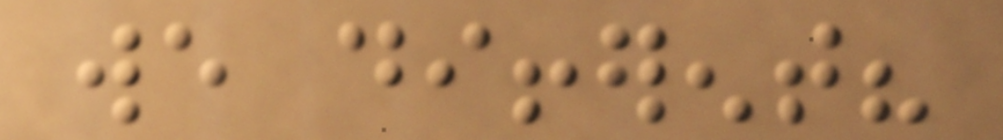we different?
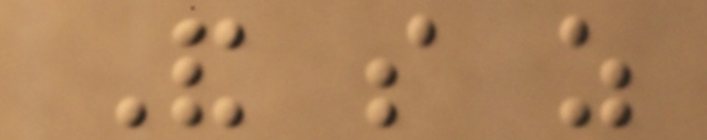And so as
